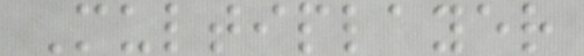Multiplayer
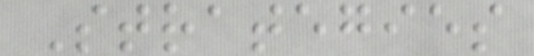Strategies
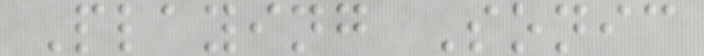Playing Sonic
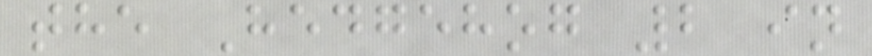the Hedgehog 2 in
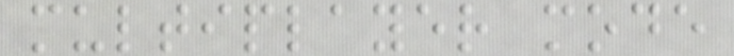multiplayer mode
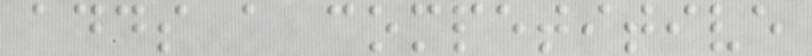adds a competitive
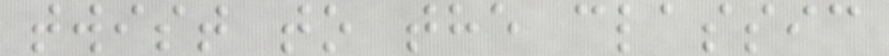twist to the classic
